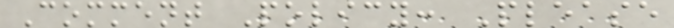Comment Policy: Please
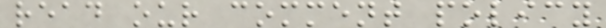read our comment policy
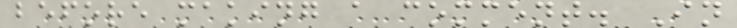before making a comment. In
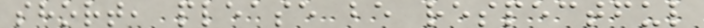short, please be respectful
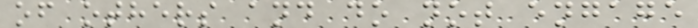of others and do not engage
